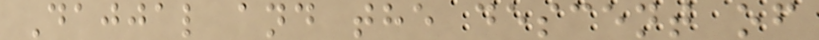Dajjal and the descent of
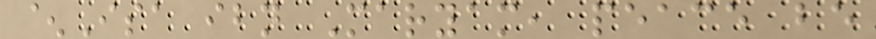^Isa ibn Maryam, peace be
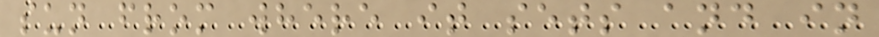sun from where it sets and in
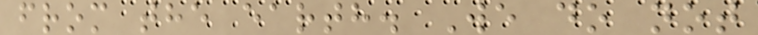from the earth. We do not
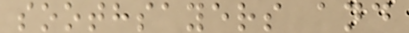soothsayers and
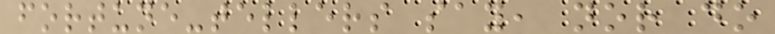fortune-tellers say, nor do
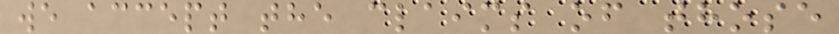we accept the claims of those
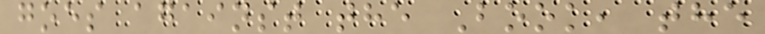goes against the Book, the
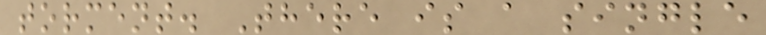torment. There is a single
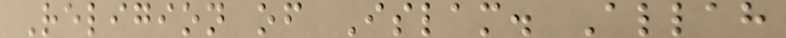Religion of Islam. Allah
